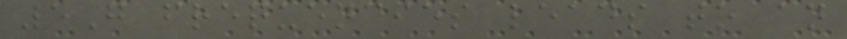5G frequencies leads to an
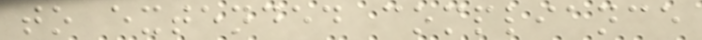to extended compliance
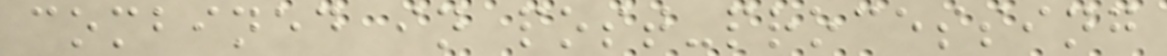combined in post-processing
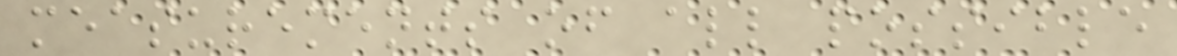measurements of all possible
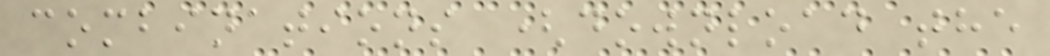combinations (download the
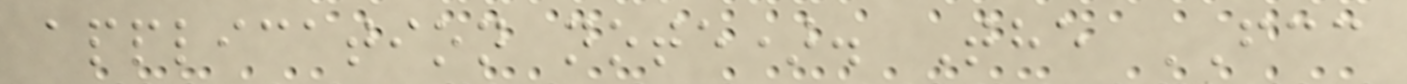application note). The FCC
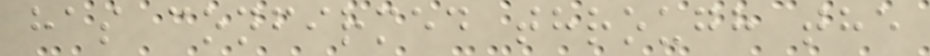has confirmed through the
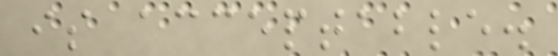is acceptable.
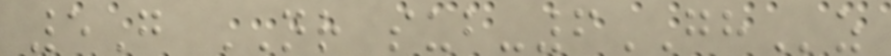5G NR sub-6GHz
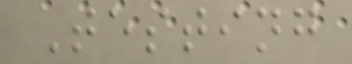Testing
